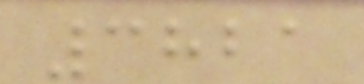3821
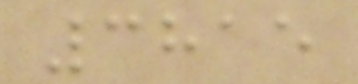3815
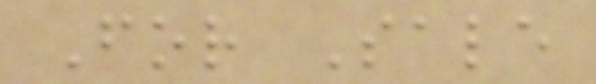For Sale
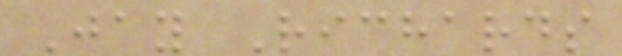Jay Richards
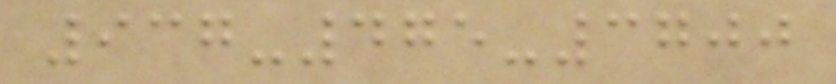937-475-3700
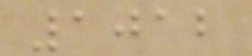1012
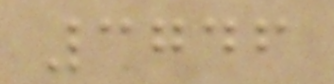3746
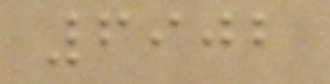6902
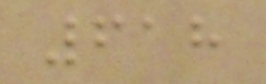618
